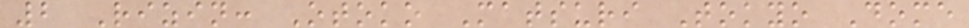2 Rizin: Otoko Matsuri Tokyo Dome
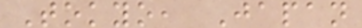Tokyo, Japan
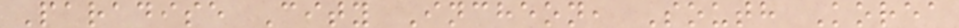Paradise City Incheon, South Korea
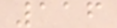116
